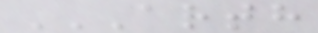ARTH
